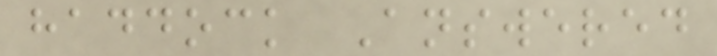haddock Answered
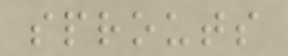sprouts
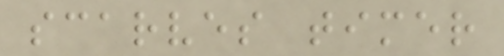scarves timer
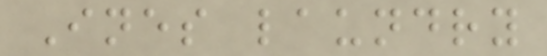Ines laundry
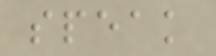speak
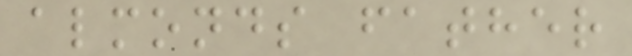almonds father
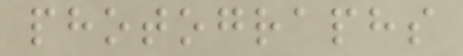photographs
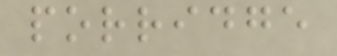porridge
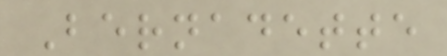Bernadette
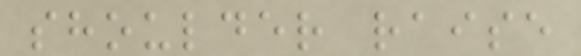shoulder raise
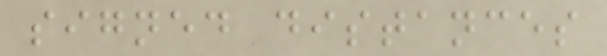signed distances
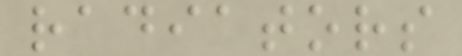radiators
